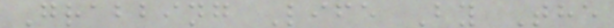Grabbing Life By The
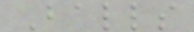Balls
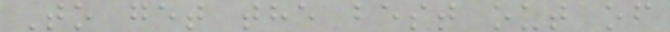To get the best out of
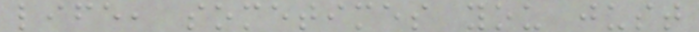life, sometimes you just
